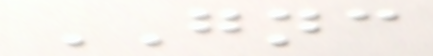GNC
